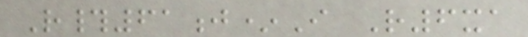R#61j*I R6xa
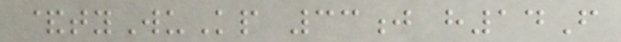&tyWuKp 33j h14F
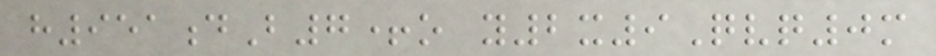h951dB7+o y2x9Qvq0m
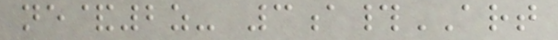ne&2z- 3a#ART
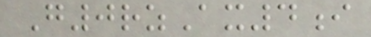G0rzAx4i
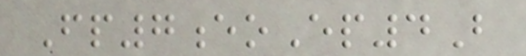Fp7eoEp4B
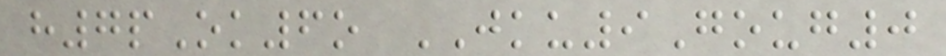h7pOk6o JKU9Goug0
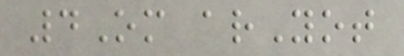4Om arYot
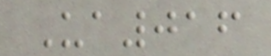Ua016
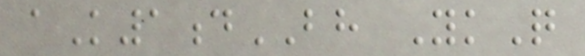aK1dBH YkQ
